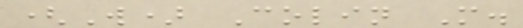(W) Colin M.
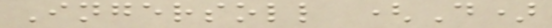Ingersoll (D)
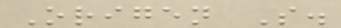Origen S.
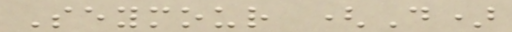Seymour (D)
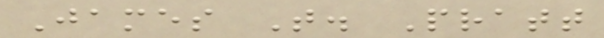James T. Pratt
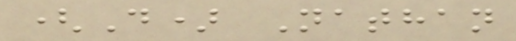(D) Nathan
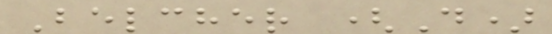Belcher (D)
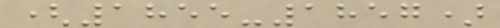(1855-1857)
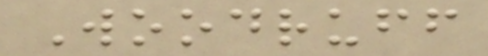Woodruff
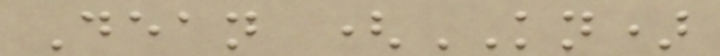Dean (KN)
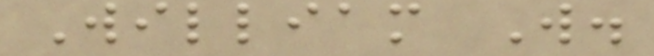William W.
